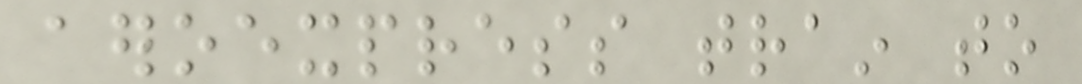aeroexpress train to
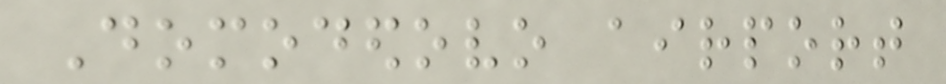Domodedovo airport
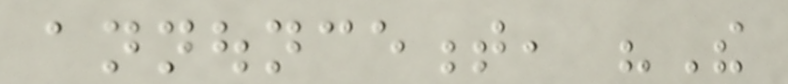announcement, "The
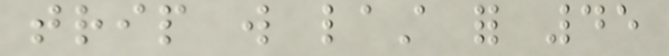trip will last for 45
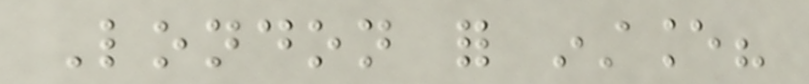London for instance?
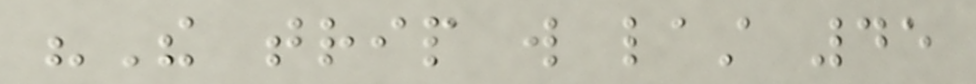"The trip will last 45
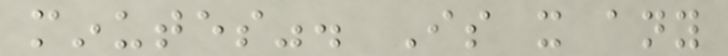minutes". Is it any
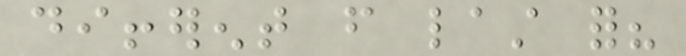different from last for?
